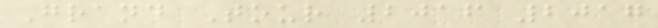Grand Tour 2016 2017
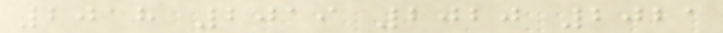2018 2019 2020 2021
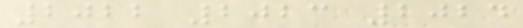2022 2023 2024
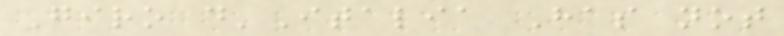Giro d'Italia Has not
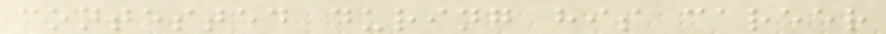contested during his career
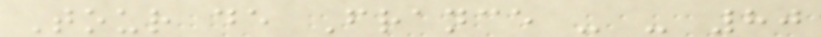Tour de France - - 80
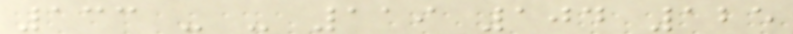133 - - 119 104 125
